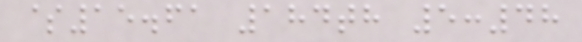$15.61 184th 5:48
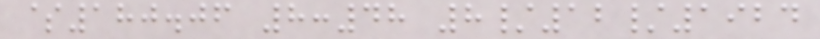$180.06 8:48 8/12/1924
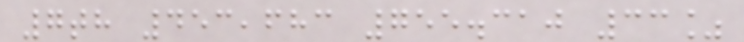7th 453,683 755.310 33%
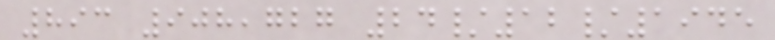893 908,727 24/12/1945
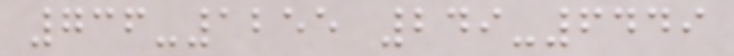736-1255 249-6449
